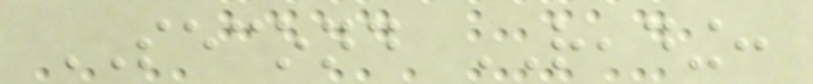SECOND READING:
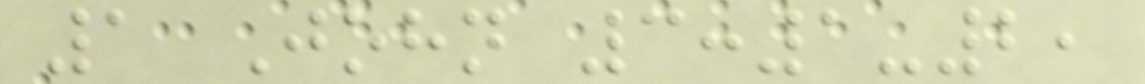1 John 3:1-2,
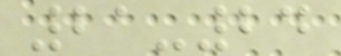21-24
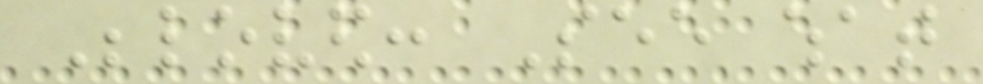Beloved: See what
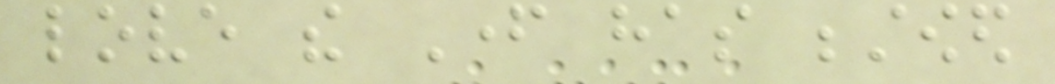love the Father has bestowed
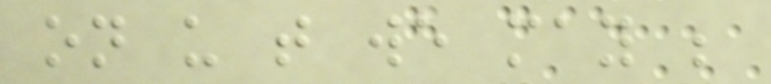on us that we may be
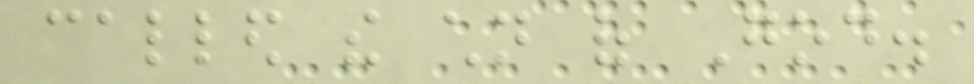called the children of God.
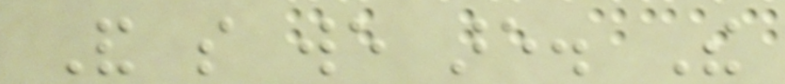And so we are. The
